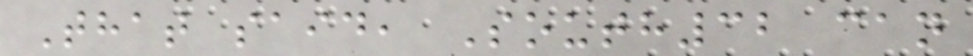That said, South32 can
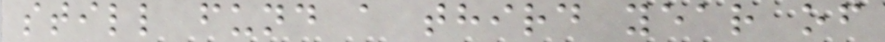still fund a third year of
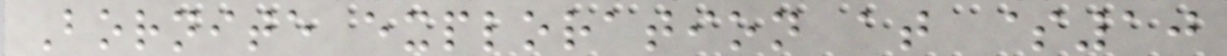Bornite exploration at $10
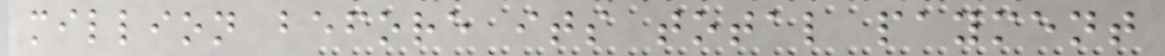million before its total payment
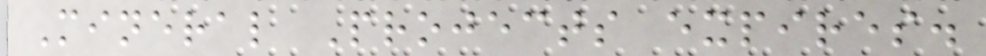Mineral Projects expires.
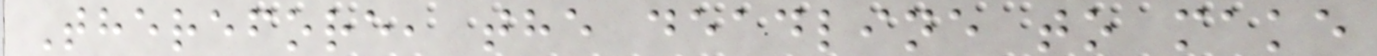Therefore, the deadline to make
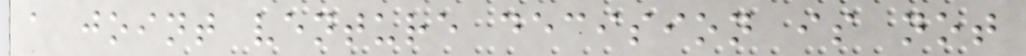a joint venture decision is not
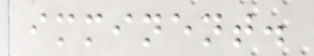imminent.
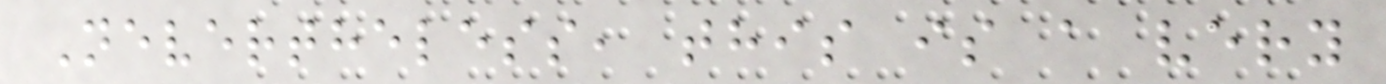Nevertheless, this is a very
